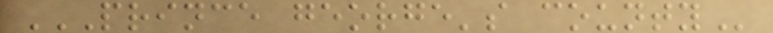PRINCE GEORGE'S COUNTY
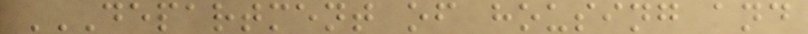DEPARTMENT OF HOUSING AND
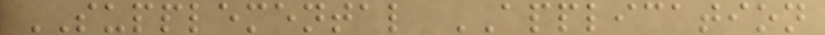SUPPLEMENTAL APPLICATION
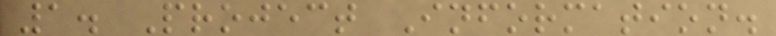1. Project Information.
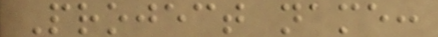Project name:
